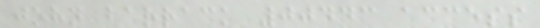john barrack 00443 access
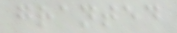granted
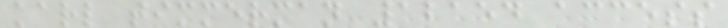karl timmerman 12154 access
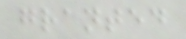granted
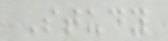Study
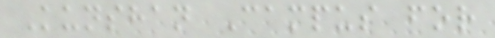Kunshan Campus for
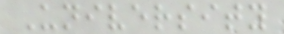University
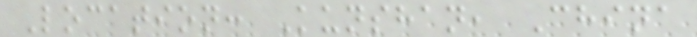Location: Kunshan, China
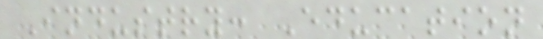Industry: Education
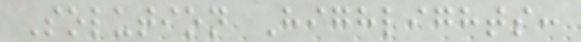Solution Highlights:
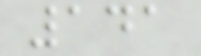141
